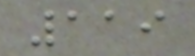119
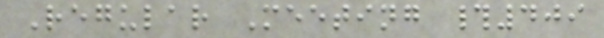Regular Meeting #409
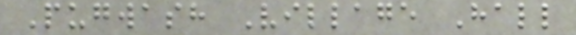Pugwash Village Hall
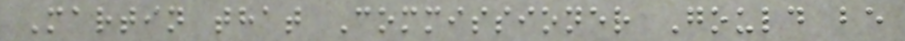Martin that Commissioner Gould be
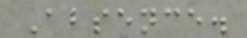Absence.
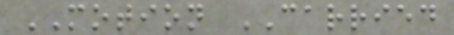MOTION CARRIED
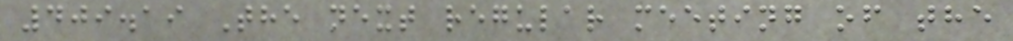409.19 The next regular meeting of the
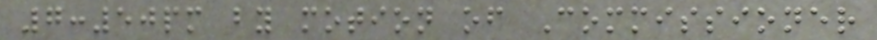7:50pm by motion of Commissioner
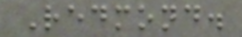Redmond.
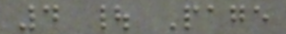4 | Page
